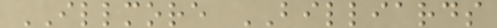ILLMORE BILLIARDS
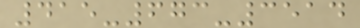415-673-3514
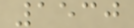1530
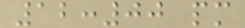12:00 pm
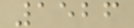1526
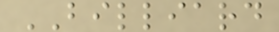BILLIARD
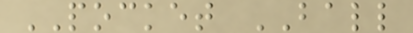POCKET BALL
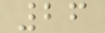26
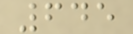645
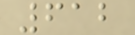612
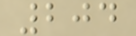204
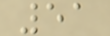51
